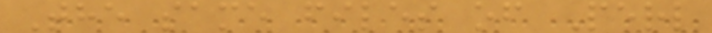The same files of Perl
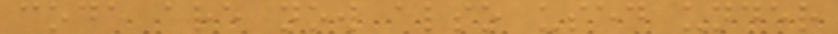code are now also used under
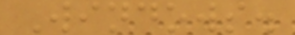Windows.
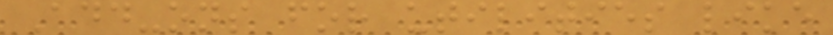Add-ons for utilities like
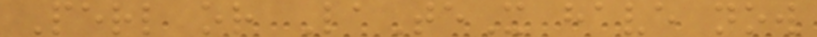Perl or LaTeX have now
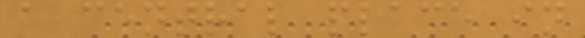a central place in
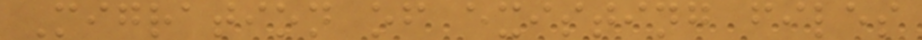Migration of existing files
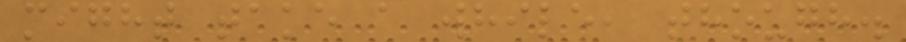might take a while, though.
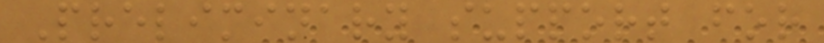Preliminary support for
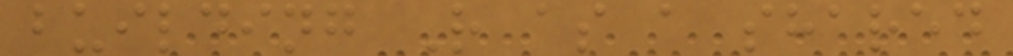building R as a shared
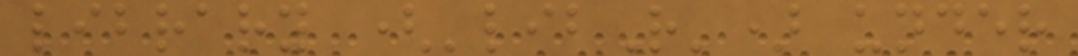library ('libR') under
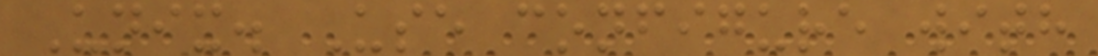Unix. Use configure with
